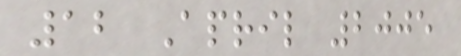12 April 2005
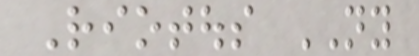Riotous NY
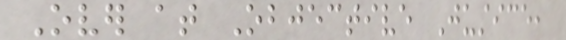Over at Objective Justice,
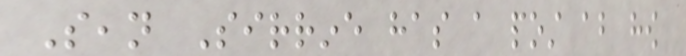Sean Sirrine has a post about how
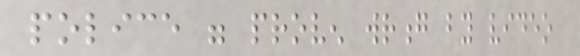police were proven wrong by video
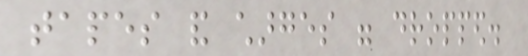tapes and charges were dropped.
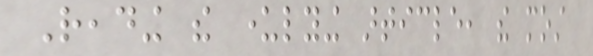Reading the underlying article, the most
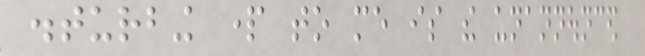disturbing part to me is the unannounced
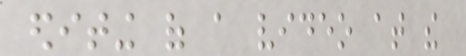editing of a video at the
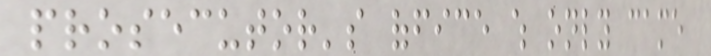prosecutor's office which only came
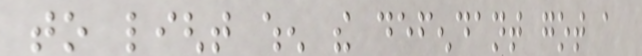to light when the defendant got a
